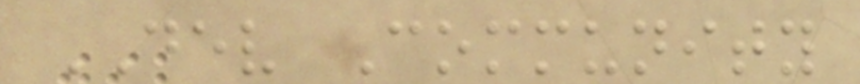DEV Community
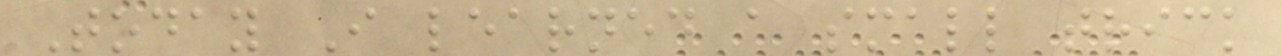Today I learned a small trick
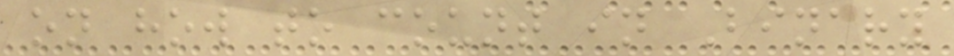on how to count in Binary
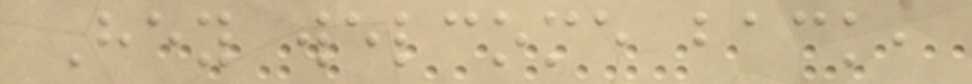Hey welcome back,
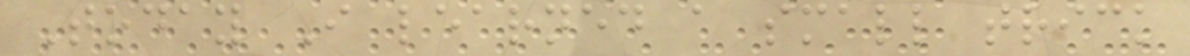Today I learned a small trick
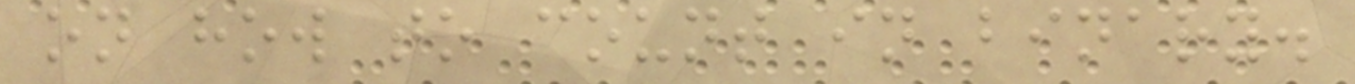on how to count in binary.
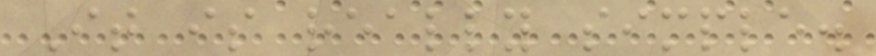It is really simple.
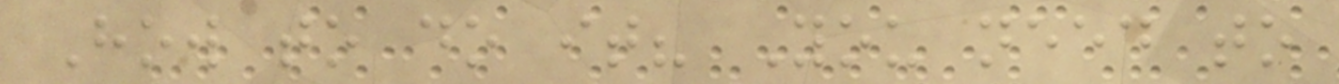How to do it? You need to
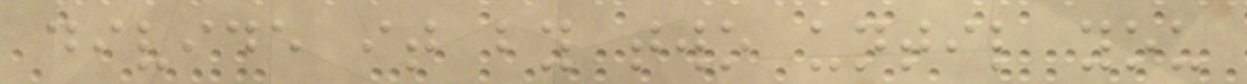divide it by two until you
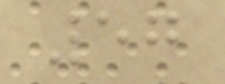57
